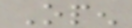Open
